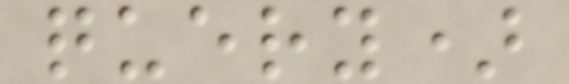query)
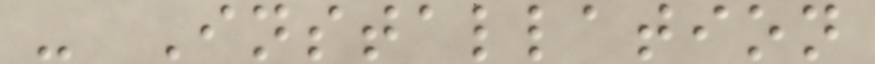- Installation
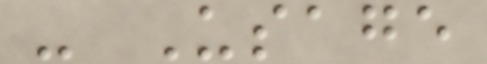- Usage
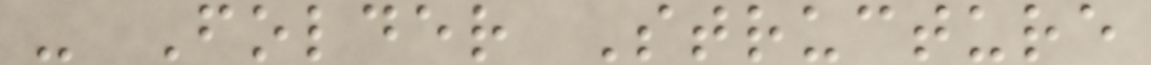- Folder Structure
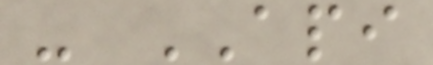- API
